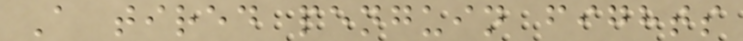A tired penguin fights
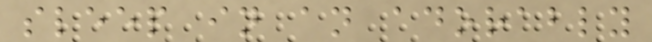sleep in an adorably
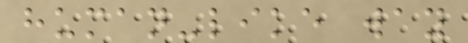human-like way
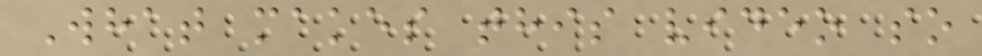What makes this video so
